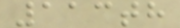113th
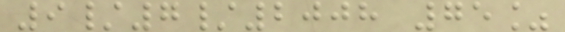9/7/2008 75%
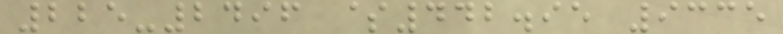225-2496 $442.95 9335
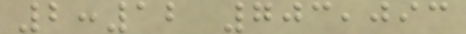2:12 703,093
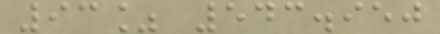93% 543.950
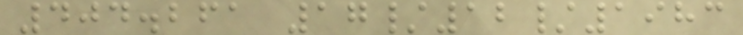404.261 17/12/1983
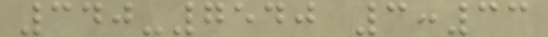340-7540 3:33
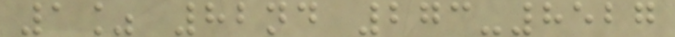1% 82nd 273-8527
